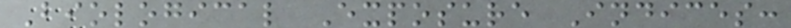Biological Exposure Indices:
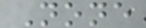None
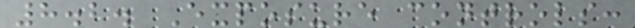8.2. Exposure controls:
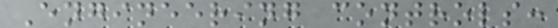Engineering controls:
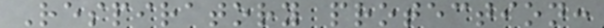Respiratory protection:
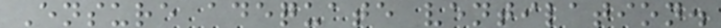Ensure adequate ventilation.
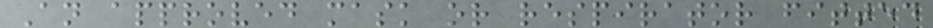An approved mask or respirator fitted
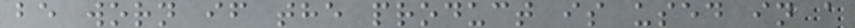be worn if the product is used in a
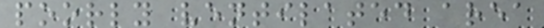poorly ventilated area
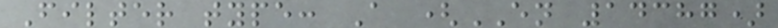Filter type: A (EN 14387)
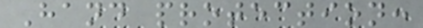Hand protection:
